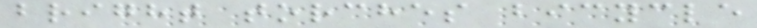bright torches bicycle
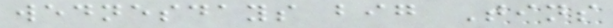wednesdays big Tins
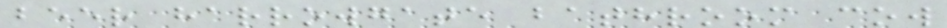beer harrowgate bathroom cow
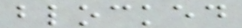blocked
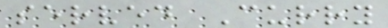served Curry
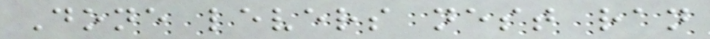Done levers nest ran
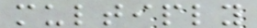multiply
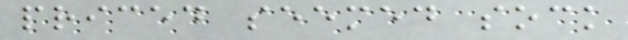priced seemed sock
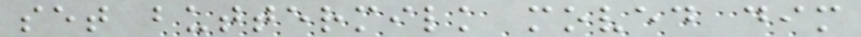set buttermilk moved dim
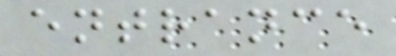entrance
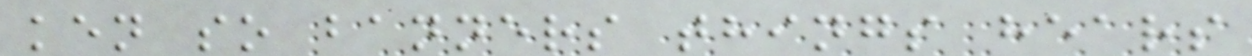ken so banners things hears
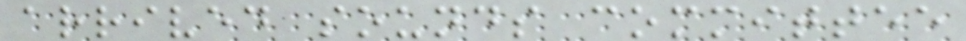arrived sounds committee
